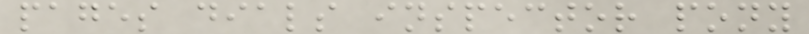pages dials inspector pony
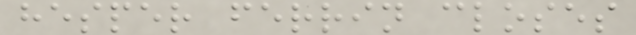hesper ferrin closes
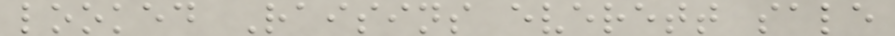looked Raisins everett sale
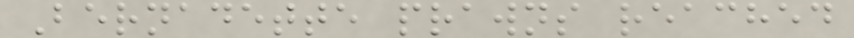Bernadette prawns reached
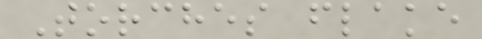Torches flake
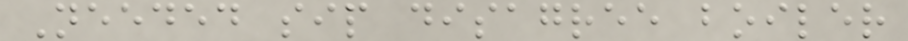Needed sip disagree boiler
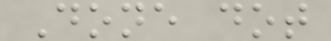Done dot
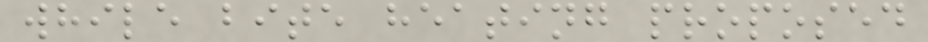while bite heating proposed
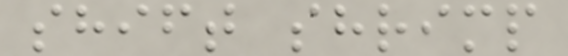shift shrimp
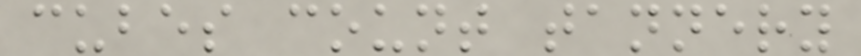cubes count tannery
